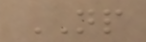NP
